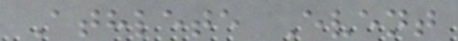Athlete Event
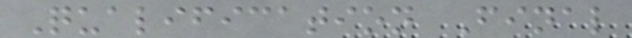Qualification Final
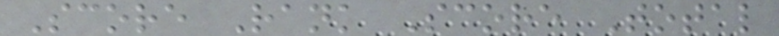Score Rank Score Total
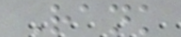Rank
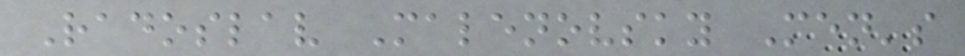Radoslav Malenovsky Men's
